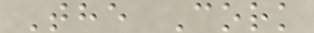The Cork
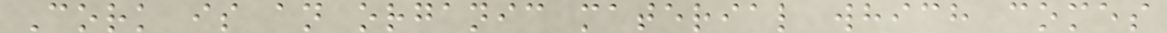Cork is an organic material which comes
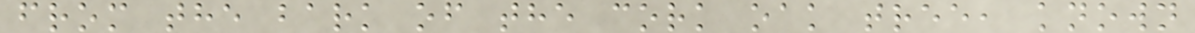from the bark of the cork oak tree, known
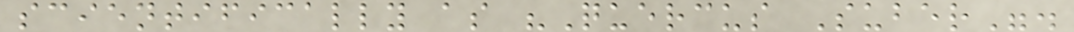scientifically as "Quercus Suber".
